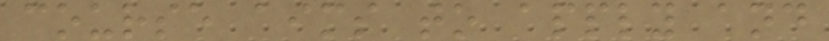course aims to apply and
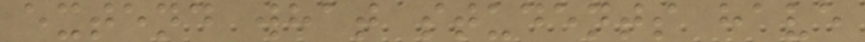extend what students have
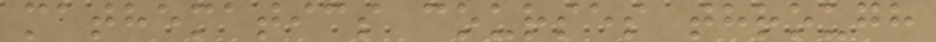mathematics courses through
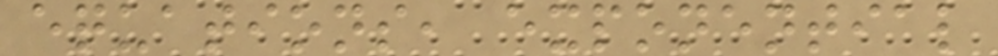equations, exponential
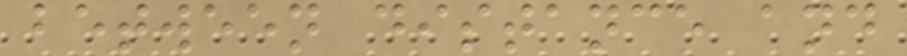between distance and
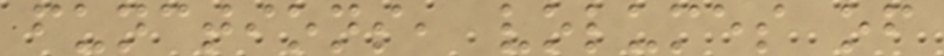functions, volumes of
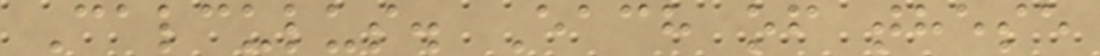Calculus. Each of these
